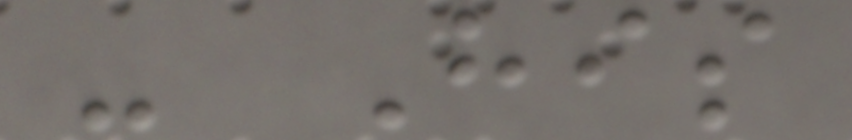- His
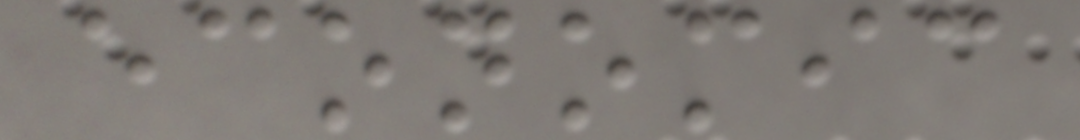economic
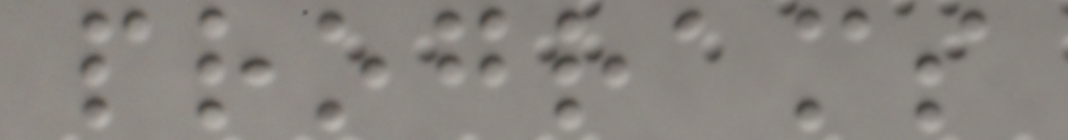programs
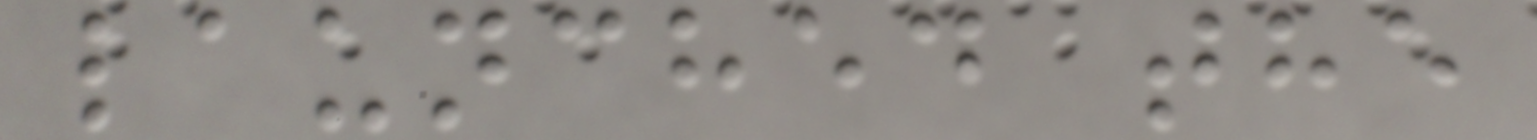launched the
